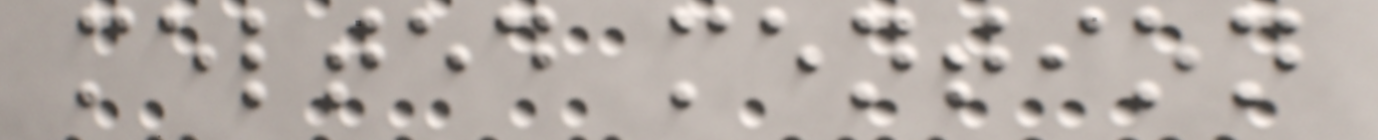melted mention
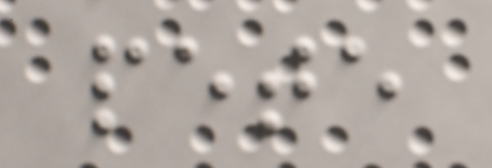pete
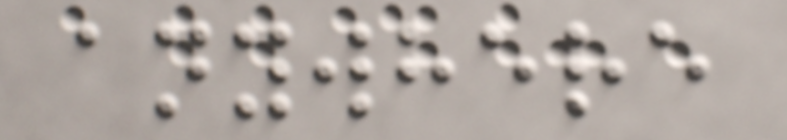anywhere
